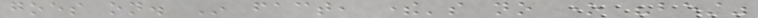goes on. In fact, there's no one "best"
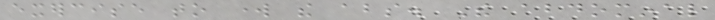exercise to work the abs. The abdominal
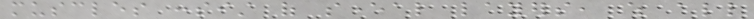muscles consist of several layers, which all
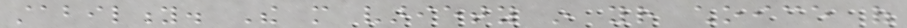stability. The more variety in your choice of
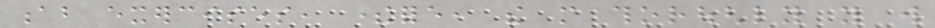ab exercises, therefore, the more thoroughly you will
